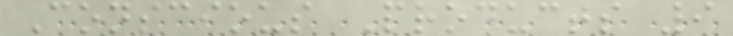Conscious Products 9
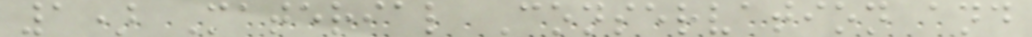1) Material Conservation and
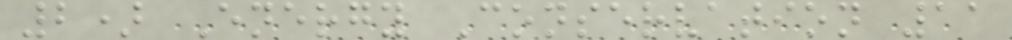2) Energy Conservation 11
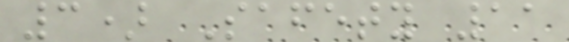3) Safety 11
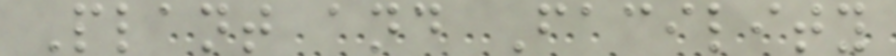Plant and Facility
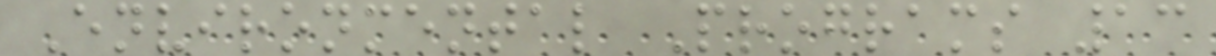Environmental Programs 13
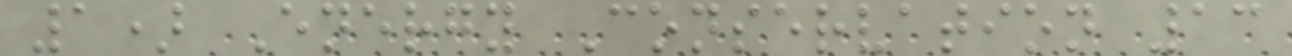1) Energy Conservation 13
